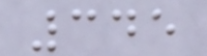345
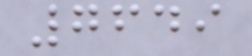7649
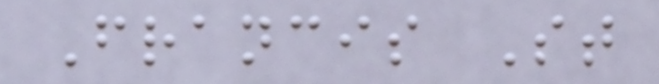Francis St
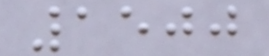1500
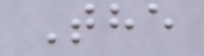The
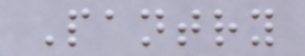Pantry
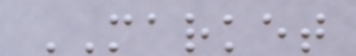MARKET
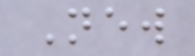New
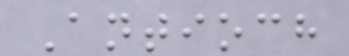Antioch
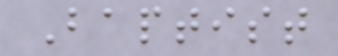Baptist
